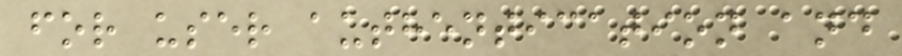for user authentication and
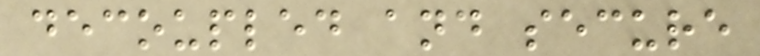decoupled and secure
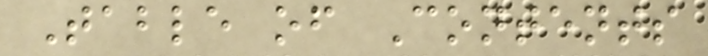Table of Contents
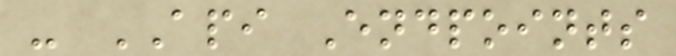- API Endpoints
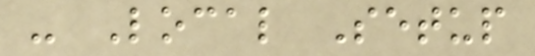- Local Setup
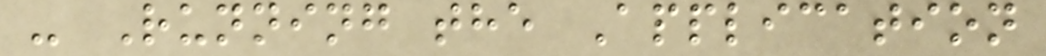- Running the Application
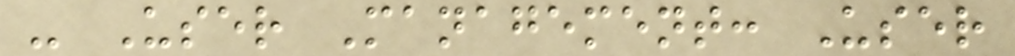- User Management: User
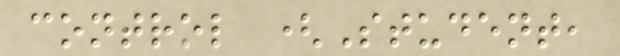control (Student,
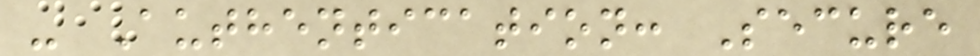- Authentication: Secure
